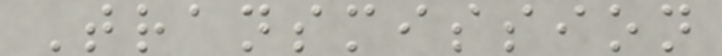Transmission
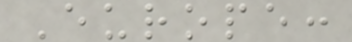Europe:
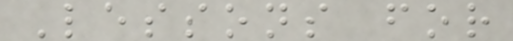Lessons for
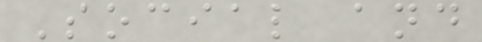Social and
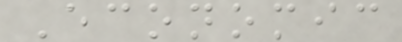Economic
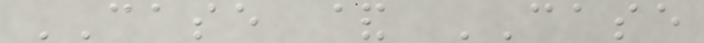CASE & CASE
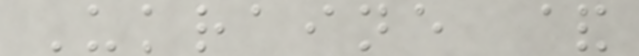Ukraine &
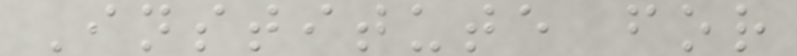Institute for
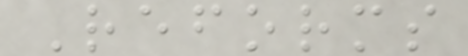Reforms
